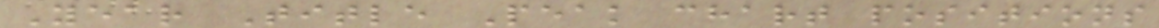Year Title Peak chart positions
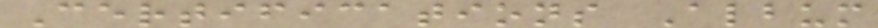Certifications Album
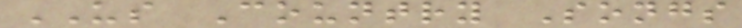US Country Songs
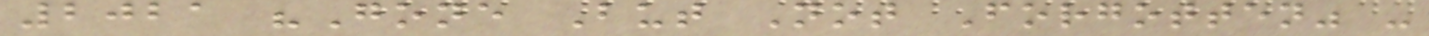2021 "Gone But Not Forgotten" -
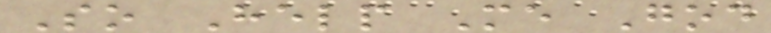So Help Me God
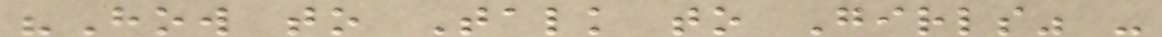"How to Talk to Girls" -
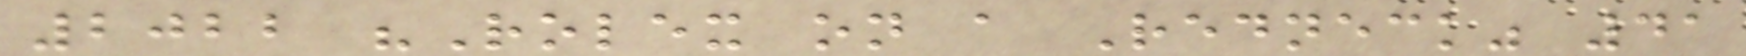2022 "Rolex on a Redneck" 41
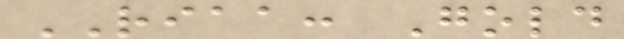RIAA: Gold
